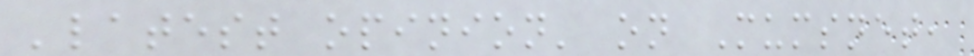'latest opinion' on Mumsnet,
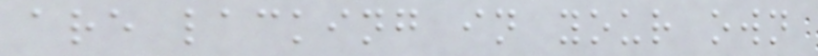are lacking in your own
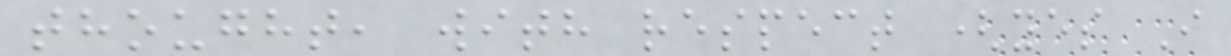thought, with respect (yes I
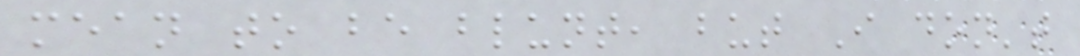mean to be blunt, but I don't
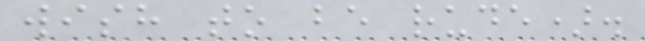wish to be rude).
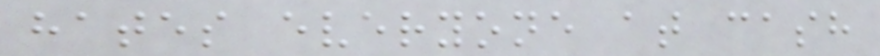hates everyone at cash
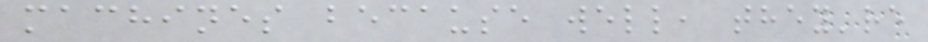machines because well, they're
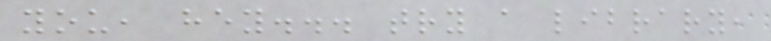you, hey... try a library,
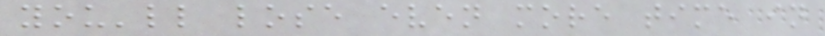you'll lose even more time in
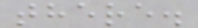there.
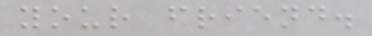your friend.
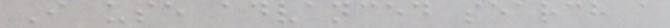I use advanced search a
